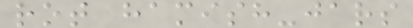rot hamish-jars
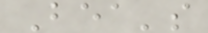Bea's
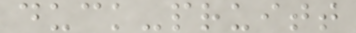duck-pruitt
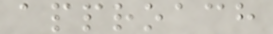approach
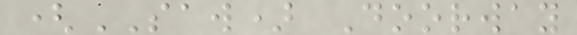(SAW) Doorway
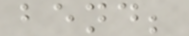bend;
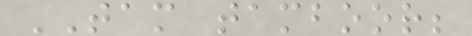TAM tamboor;
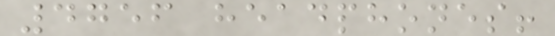4756 headphones!
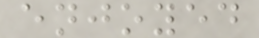enjoyed
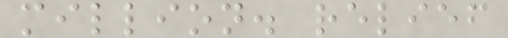million. relief
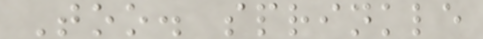Too. sprinkle
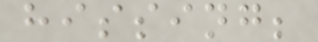hissing;
